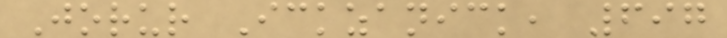Jorur Ickzanick, 697
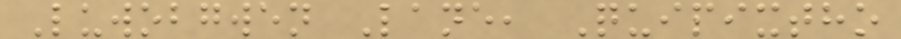Luwobgwen Lane, Quipixtho
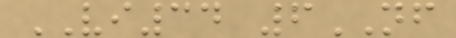VI34 6NF
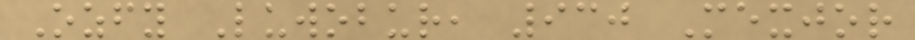Ozfy Luwobur, 930 Mexjor
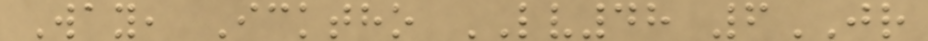Way, Icktho LV48 6JR
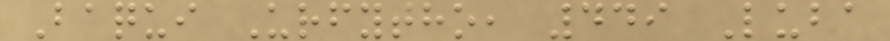Baqui Urfytho, 449 Luba
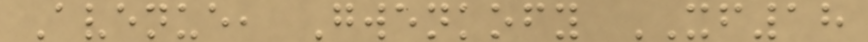Avenue, Gwenkofy XF18
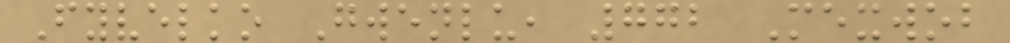Fyvelko Gwenlu, 772 Mexwob
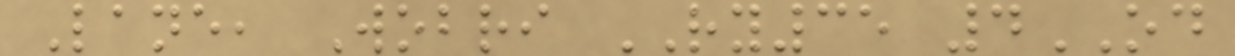Lane, Wobri RY35 4OD
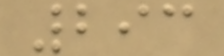293
